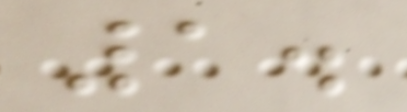1.
